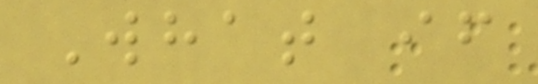What if
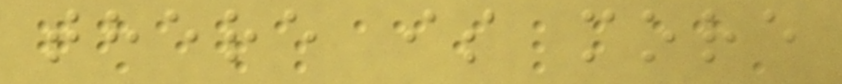there is more
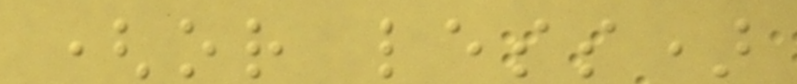(or less)
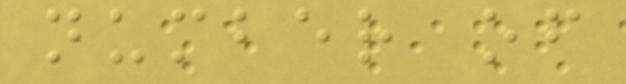number of
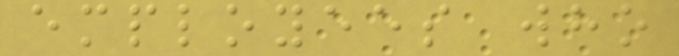employees who
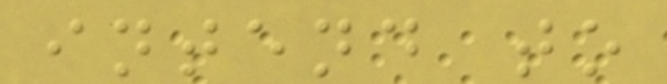intend to
